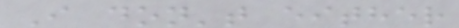I don't either
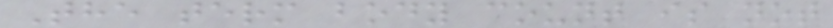The term body count is not
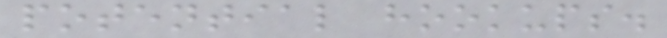potential hookups.
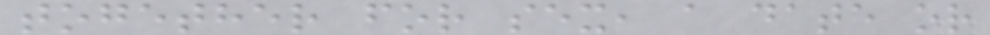together for sex, a date or
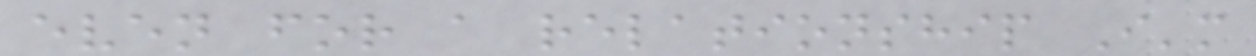even for a relationship I'm
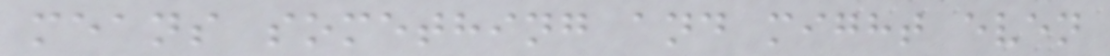means something and might even
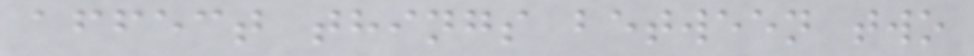affect things between two
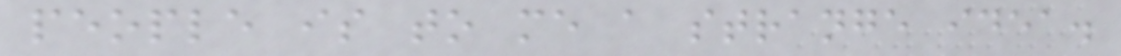people is to me a strange idea.
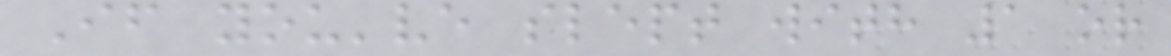If you've slept with 1 or
